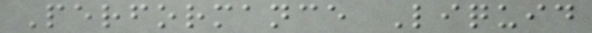Performance Liquid
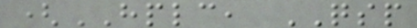(HPLC, QSP
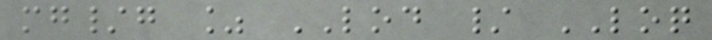mg/g % LOD / LOQ
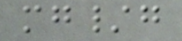mg/g
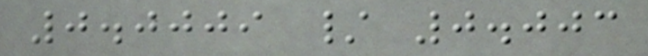0.0009 / 0.003
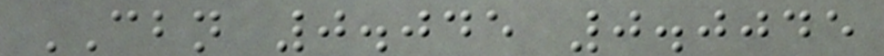CBN 0.045 0.0045
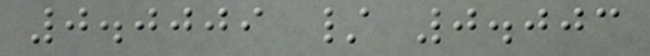0.0009 / 0.003
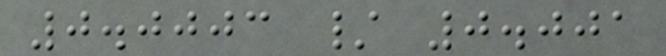0.0003 / 0.001
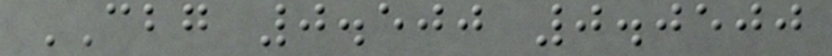CBG 0.500 0.0500
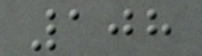108
